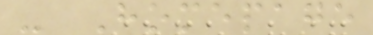- Homepage
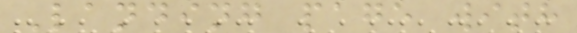Landing page with
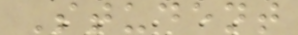Student
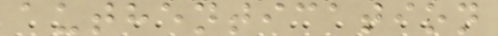authentication
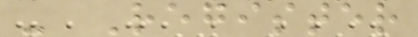- Register
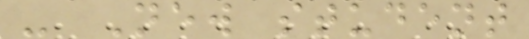- New student
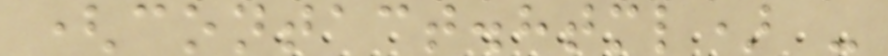(contact.html) -
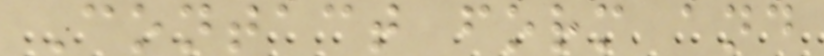Contact form and
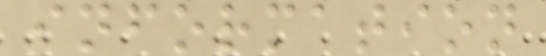information
